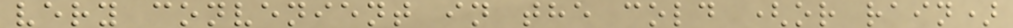very convenient in the cold (or rain)
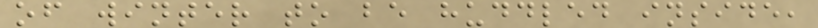of winter to be huddled inside,
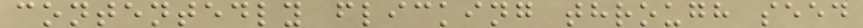contentedly flicking through seed
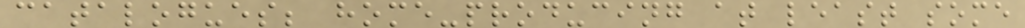catalogues; home-producing at least some
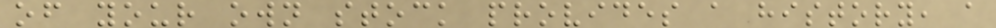of your own stock provides a history, a
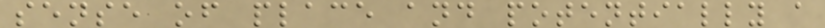sense of place and potentially a
